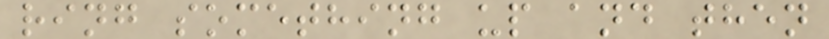ring something up and then
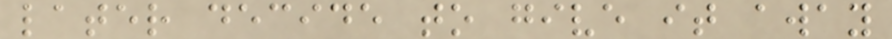later decide to give it away
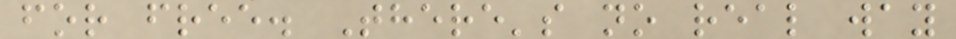for free. There's no real way
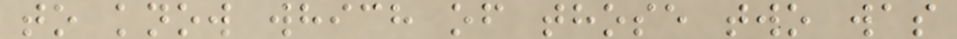to know which of those two was
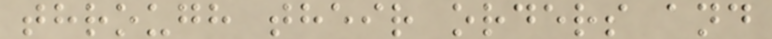through their orders and
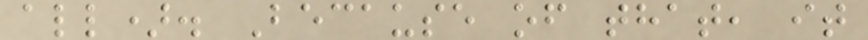all). Because of that, it
